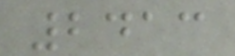2413
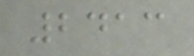2413
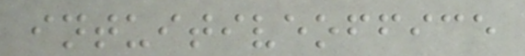intuitiveoffice
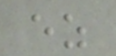ez
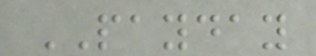PAYDAY
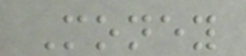Money
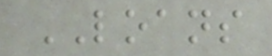LOANS
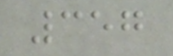357
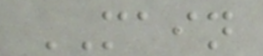MAIN
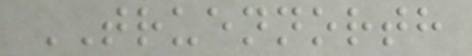TRUENNORTH
